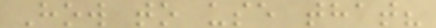How to use that?
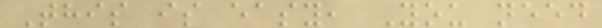This is easy, You need
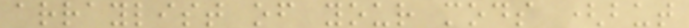arraylist of your mods (but
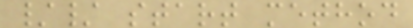// start method
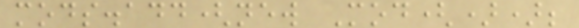mods.add(new Mod());
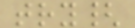try{
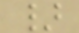}
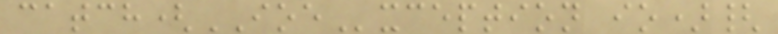catch(IOException io){
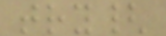try{
